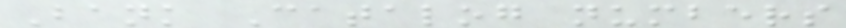Bank Catalog numbers
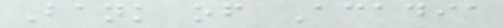Bank of Acadia
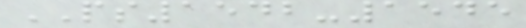PS1542-1545
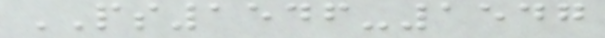PS1546-1547
